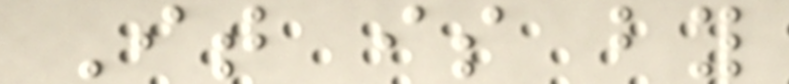It is by
